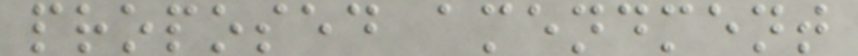proposed amendment
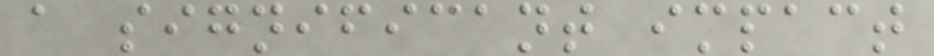a significant impact
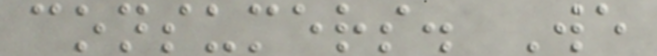consumers. We
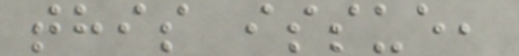this issue,
